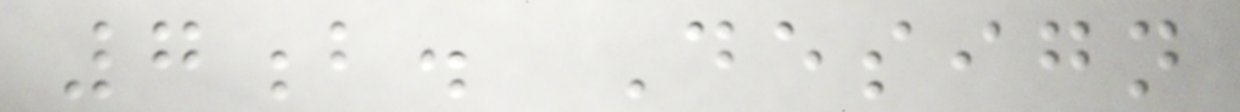7b. Design
